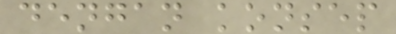dengan konsep
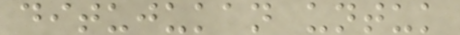ditujukan untuk
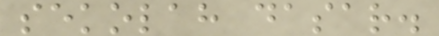sekolah dasar.
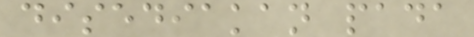disediakan pada
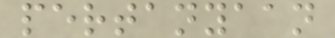pertanyaan
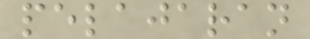pelajaran
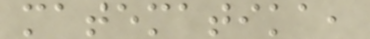matematika,
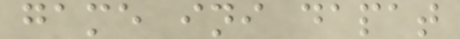game ini dapat
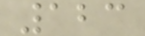123
